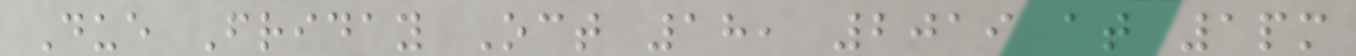Due Friday Oct 18, 2019 at 1pm
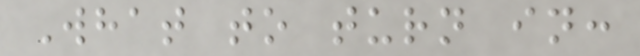What to turn in:
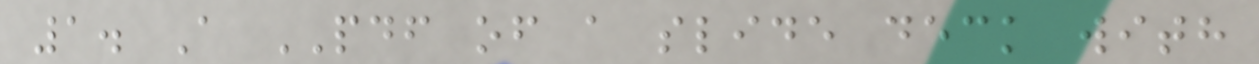1. A PDF of a slide deck with
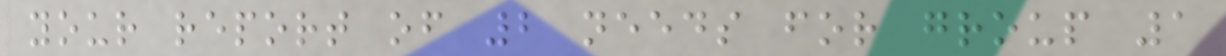your report of 2 needs for group 1
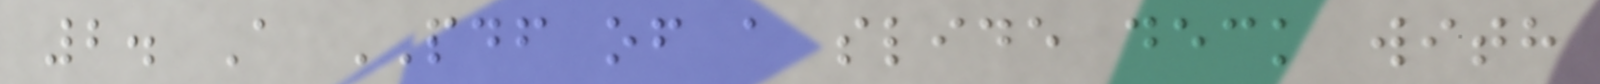2. A PDF of a slide deck with
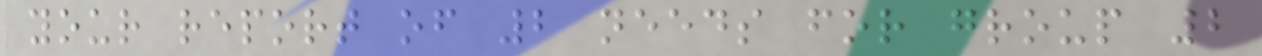your report of 2 needs for group 2
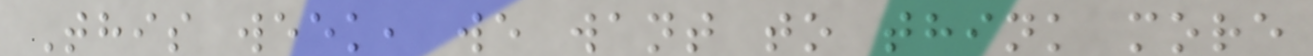This week, we want to think more
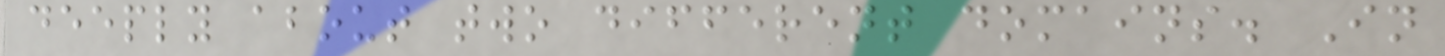deeply about two different domains. In
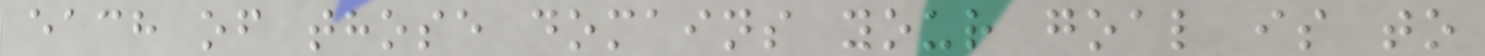each of those domains your goal is to
